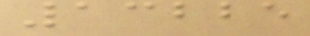13225
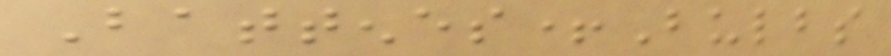Battenes+Bulbs
